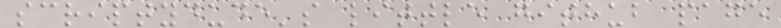scriptydude's little github page
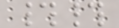##
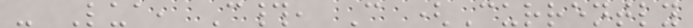- Lua, C#, C (Currently
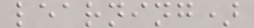learning)
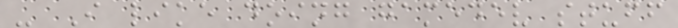- I like doing gamedev stuff
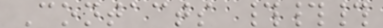Contacts ###
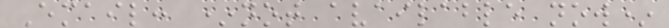Email: *not available now*
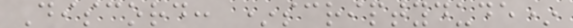Discord: *scriptydude*
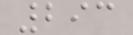293
